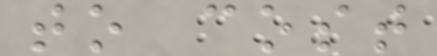to cost
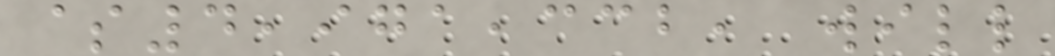$4,971,332, will
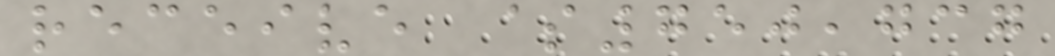receive $750,737
